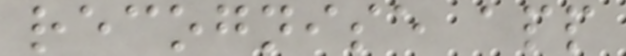recognise app
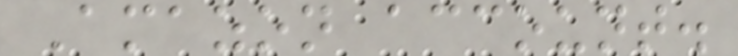Amazon account.
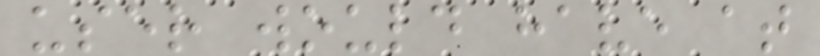user would have at
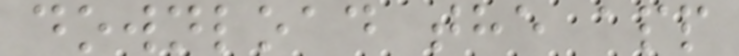download the app
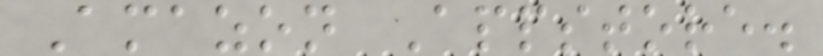Amazon Appstore.
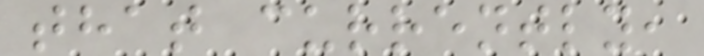that currently,
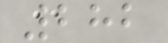282
